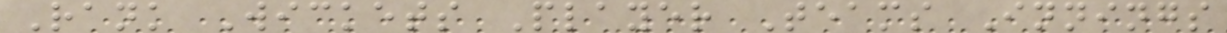Rank Wickets Player Teams Innings
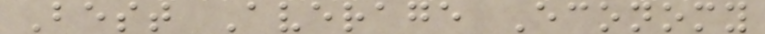Best Average Economy
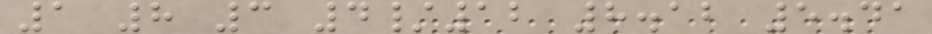1 8 3 4/12 8.12 5.41
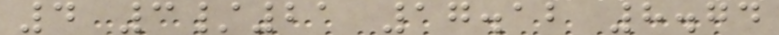4 3/21 17.12 8.74
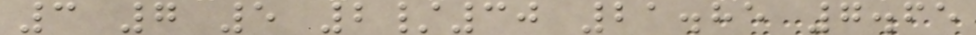3 7 5 2/30 21.85 7.65
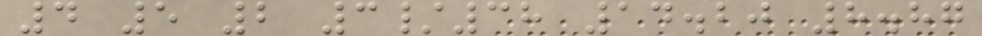4 5 2 3/38 14.20 8.87
